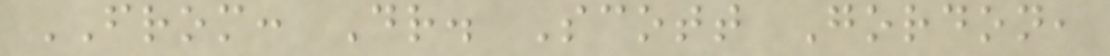FROM: Dr. Scott Gordon,
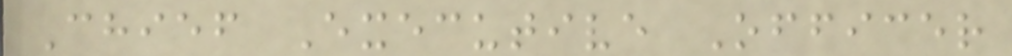Chief Executive Officer
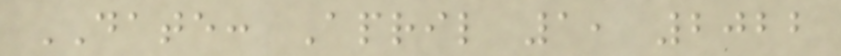DATE: April 1, 2022
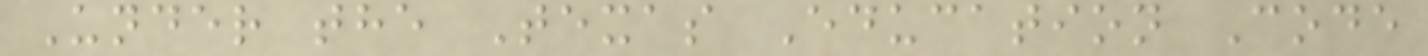Under the Texas Education Code
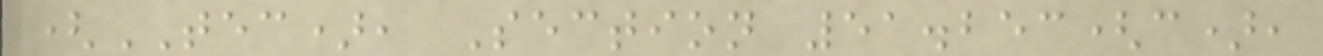(TEC), Section 51.253(c),
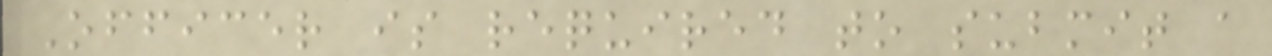Officer is required to submit a
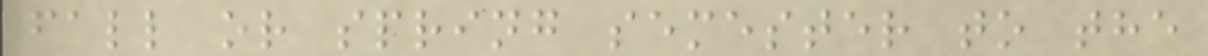fall or spring semester to the
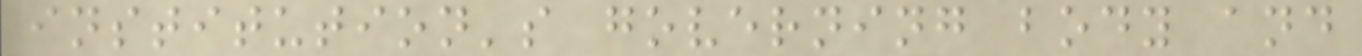institution's governing body and
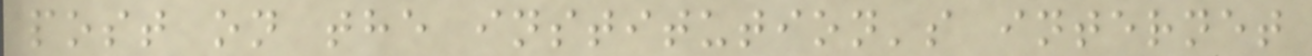post on the institution's internet
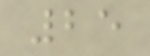25
